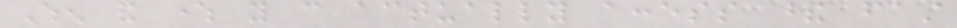When and where you can actually access these fast
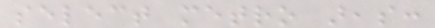select metro areas:
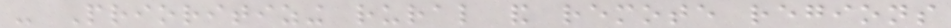- Prioritizing rural and remote regions
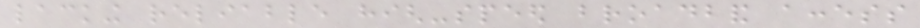lacking reliable high-speed broadband access
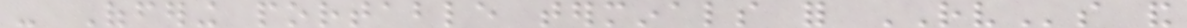- Offering portable terminals for RVs and
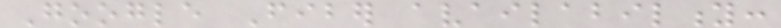Google Fiber availability:
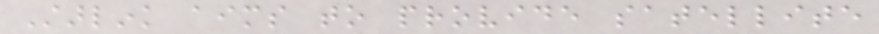Starlink aims to provide satellite
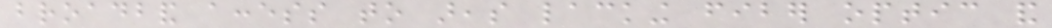broadband access to areas lacking fiber optic and
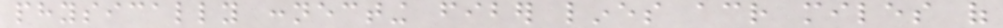physically connecting fiber lines across miles of
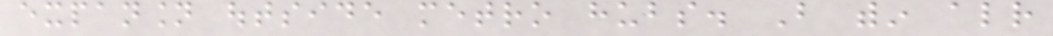expansion outside metro hubs. But within already
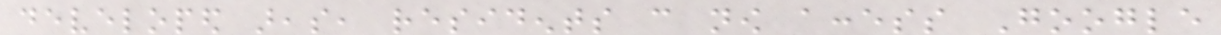developed areas, residents can now access Google
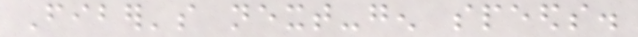Fiber's next-gen speeds.
